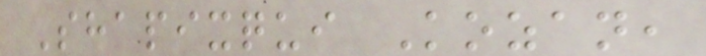Shapixqui Kozan,
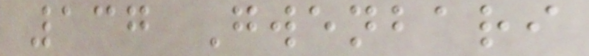137 Gwenbari
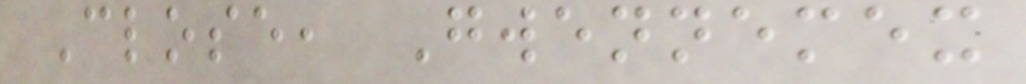Close, Gwennemex
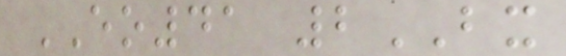EO41 2BX
